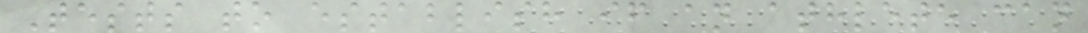Tests to establish if an athlete can
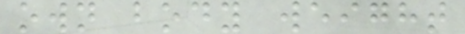own body weight
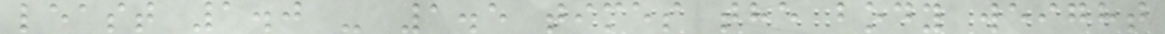least 1.0 - 1.5 times the body weight
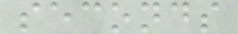seconds
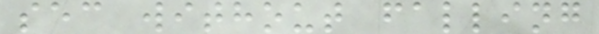sec without falling
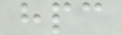hpc
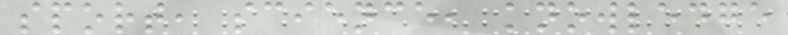sport, science, knowledge
